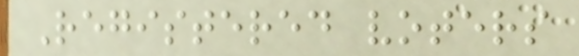Registered voters
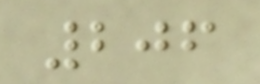206
